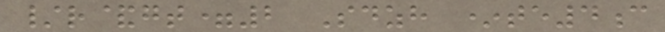/r&gt=2 Sdzh *te4c
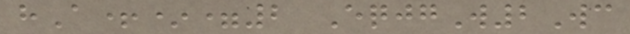hA+*=2 EqjgW2Wc
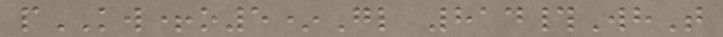pKW+o5*Gl 814#WhT
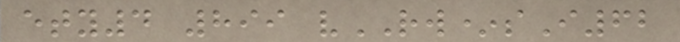ety4 899 vRW*sI62
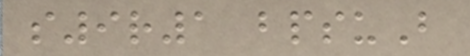s9r1 bpsuB
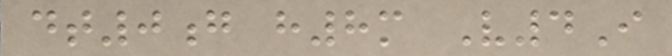dt0g h8m V4I
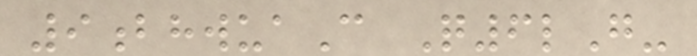9bhwuaC Q6lG-
